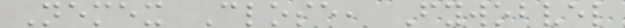Nemex Close, Fywobvel
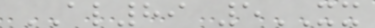AL89 5XX
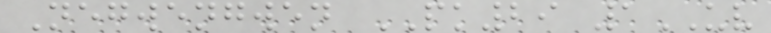Negwengwen PK29 1UV
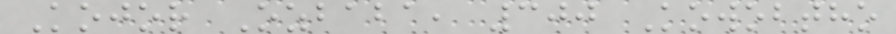Kojor Ozbaba, 300 Kowobtho
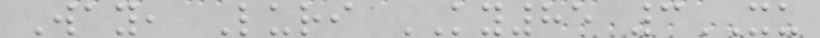Way, Luri KY85 3XU
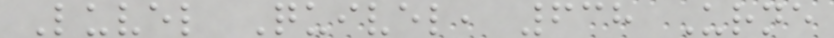Luvel Quivel, 638 Urne
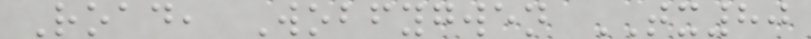Road, Wobfygwen TX80
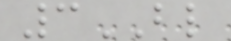3BL
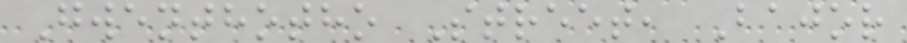Gwenthotho Street, Bajor
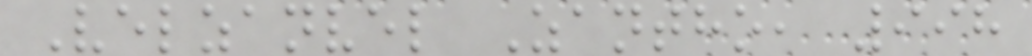Velzanvel Zantho, 998
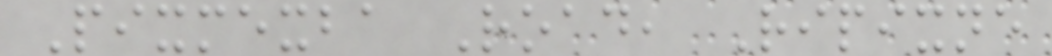Pixmexba Road, Ripixne
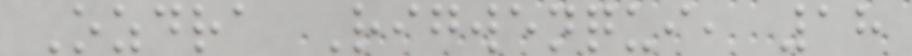Ozdra Rigwenqui, 18
